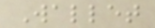Wallet
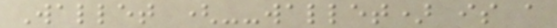Wallet (--wallet) is a
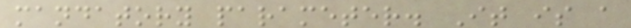mandatory parameter. It is a
